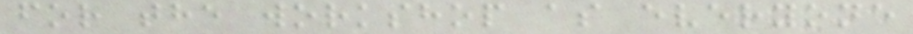for the workshop as everyone
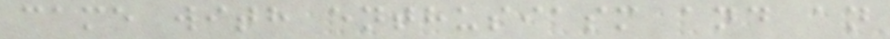came with enthusiasm and an
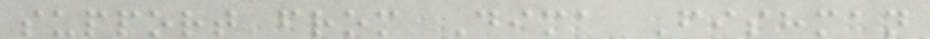support from Dima Fishman
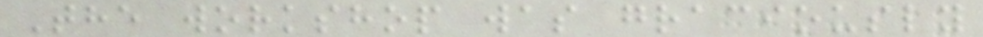The workshop was graciously
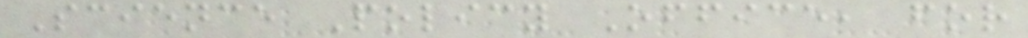Science Policy Office, for
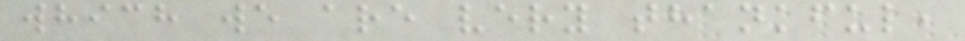which we are very thankful,
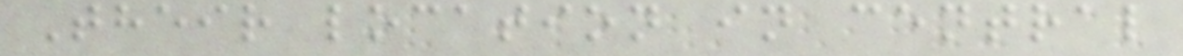Their location in central
